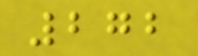272
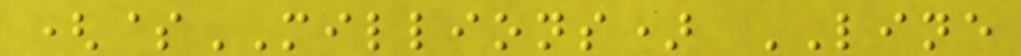($MILLIONS) LINE
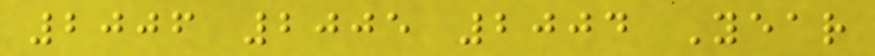2006 2005 2004 Year
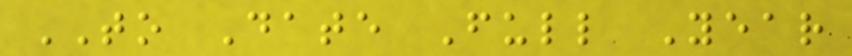TO Date Full Year
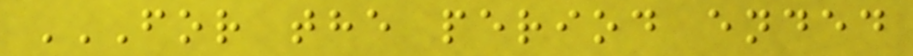FOR THE PERIOD ENDED
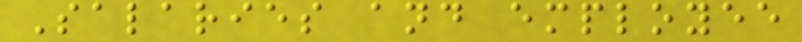Salaries and employee
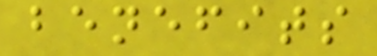benefits
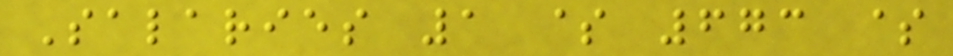Salaries 1 $ 673 $
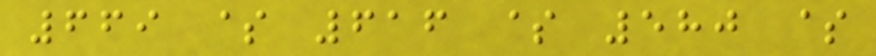669 $ 616 $ 580 $
